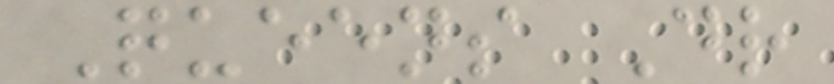Queens Dr
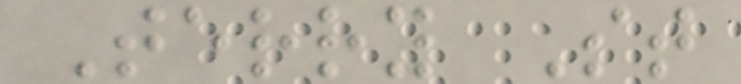Terry St
